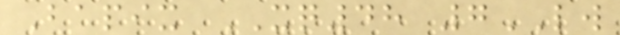Bapix XQ48 7LW
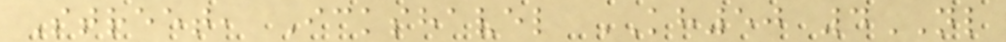Street, Ickshavel KH50 4NL
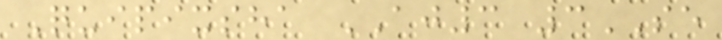Quipixsha AJ3 3SE
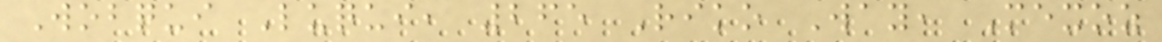Wobqui Luqui, 265 Riko Way, Mexoz
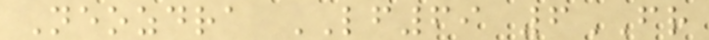Neozdra LF69 6FR
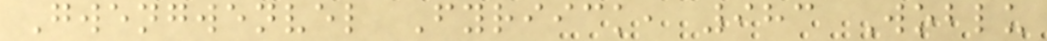Gwengwenvel Fyriick, 983 Woblu
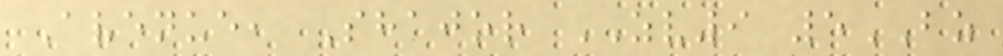Avenue, Shajor ZV9 5BZ
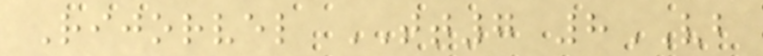Rijorvel TT7 8VB
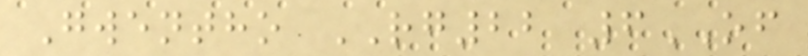Gwentho RG22 6OF
